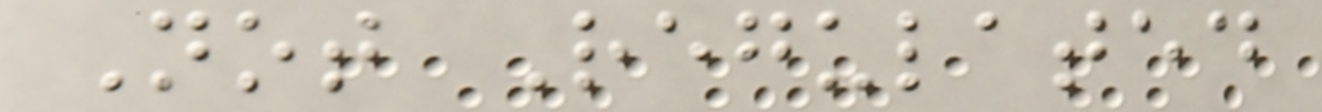Not Regulated
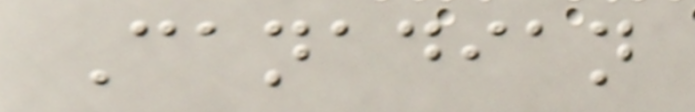Canadian
